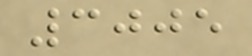3005
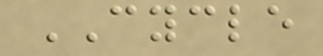CYCLE
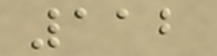112
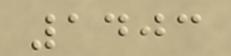1403
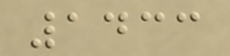1433
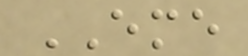EME
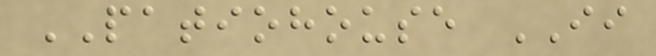PATIOHOUSE II
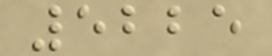5225
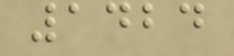1424
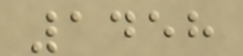1458
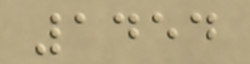1454
